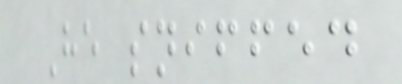He sniffed
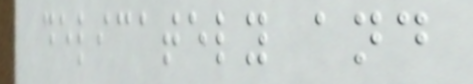delicately and
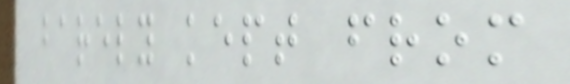barely kept from
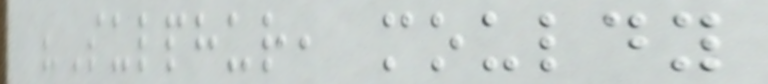"Sulphur, mouldy
